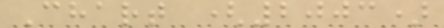Chart (2003)
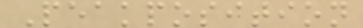Peakposition
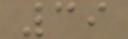39
